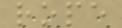rope
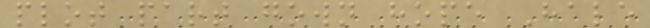plot part gown hope Hale
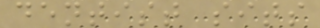dentist sits
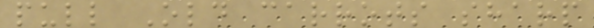pull Old carrots sharp
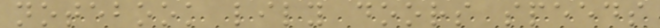notebook lily doors speeds
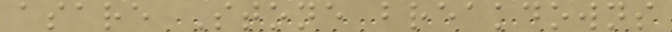asare Stone breakdowns
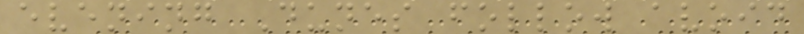evening Dunes follow avoid
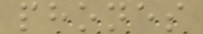phones
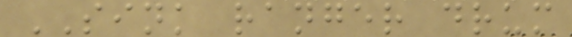SINK ranger drum
